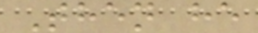Then he
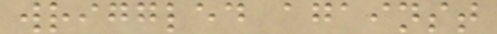wriggled against
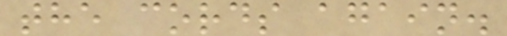the cords again.
